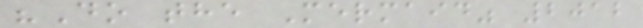"Do the Mermaid" 2012
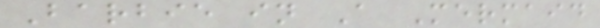Barbie in A Mermaid
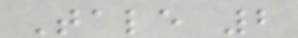Tale 2
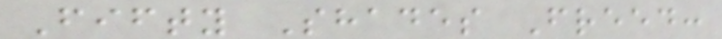Fifty Shades Freed:
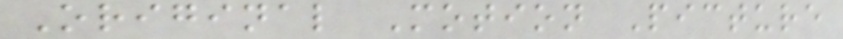Original Motion Picture
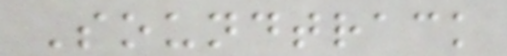Soundtrack
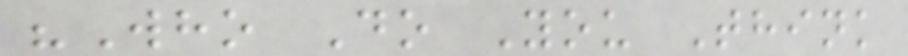"Who Do You Think
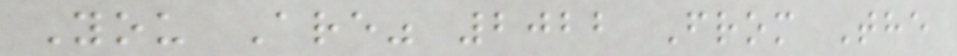You Are" 2022 From The
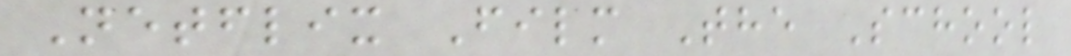Netflix Film The School
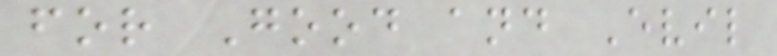for Good and Evil
